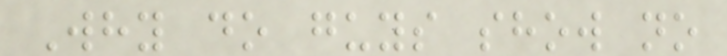Why do guys show no
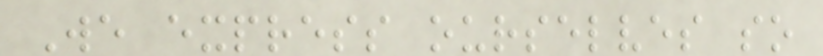We express ourselves so
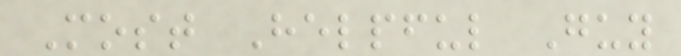Most Helpful Guy
